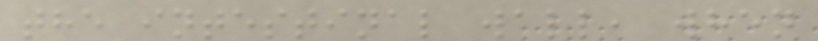the intestinal wall, when
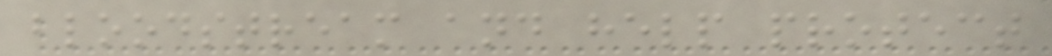bloodstream and help protect
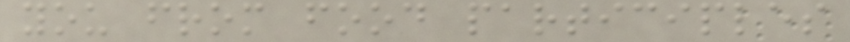you from food participles
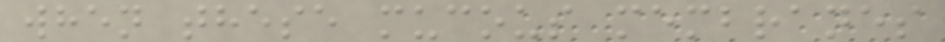when these mucous membranes
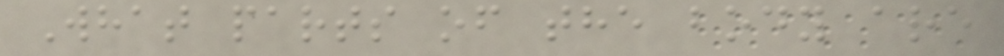What parts of the body are
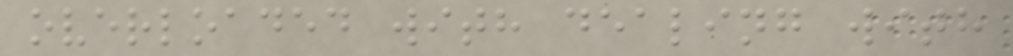overloaded with dealing with
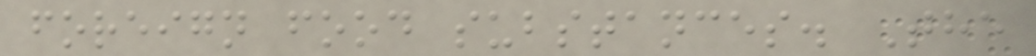foreign food substances. The
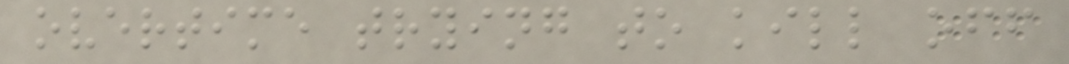overtime trying to kill off
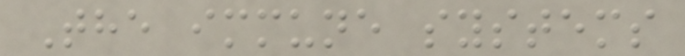The immune systems
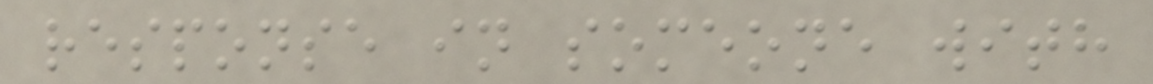response in someone with
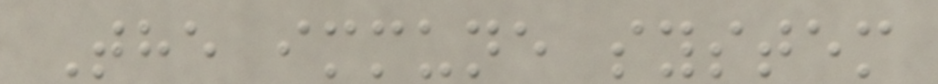The immune system
